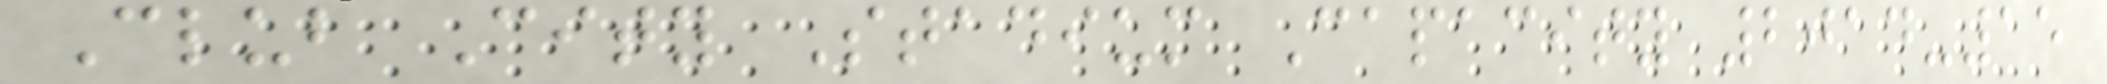Club City Stadium Capacity 2014-15
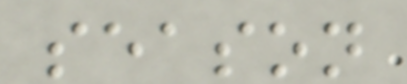season
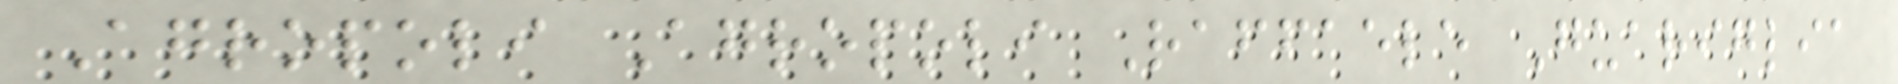Agropoli Agropoli Raffaele Guariglia
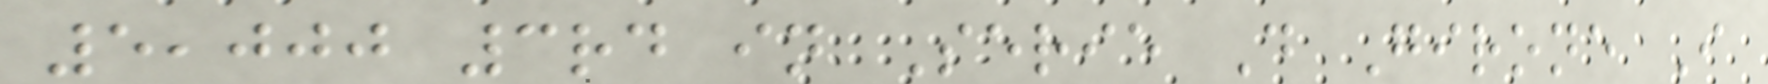5,000 3rd in Serie D Girone I
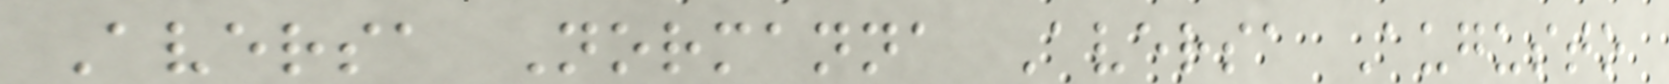Aversa Normanna Aversa Augusto
